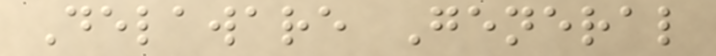Delaware General
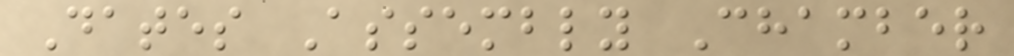Dates Assembly Chamber
